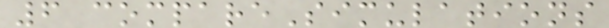6 compareSimulations
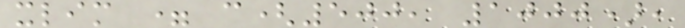xlim = c(500, 1000),
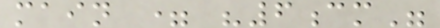main = "6cm"
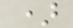)
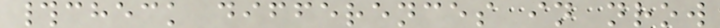#check differences in nrow
